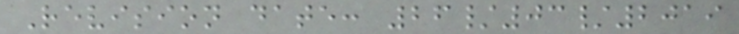Revision date: 26/03/2019
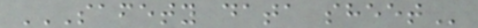SAFETY DATA SHEET
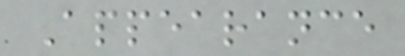Appearance
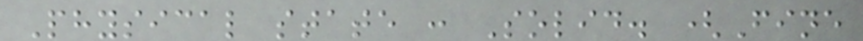Physical state : Solid. (Fine
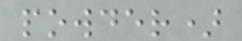powder)
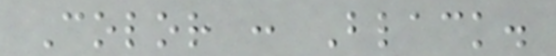Color : Black.
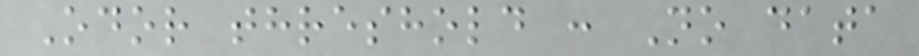Odor threshold : No data
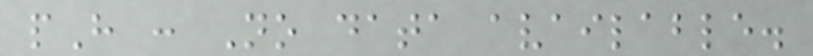pH : No data available.
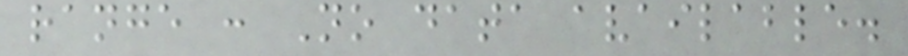range : No data available.
